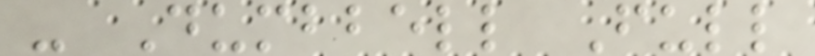- Dumbbell Full
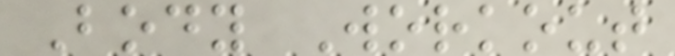Body Workout
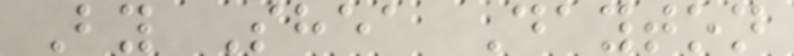By Shea Dayton
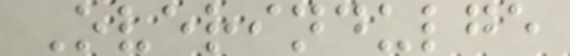Overindulge
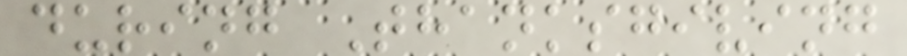during Thanksgiving
